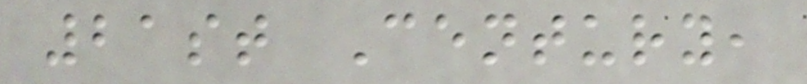21st Century,
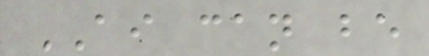AI can be
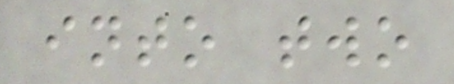into two
